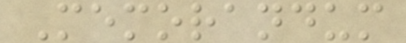Memorandum
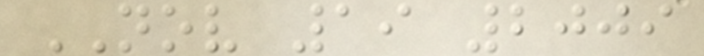NOV 19 2009
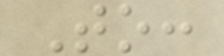To:
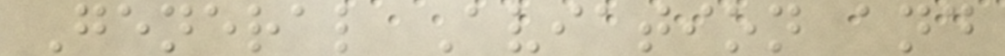General Aviation and
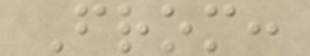From:
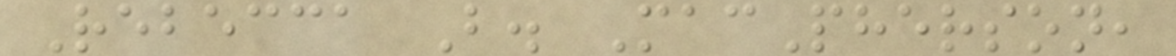Rebecca B. MacPherson,
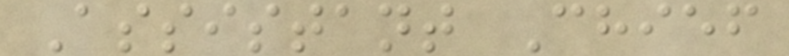Assistant Chief
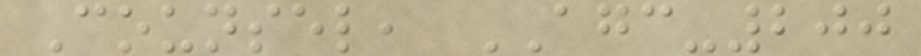Counsel, AGC-200
